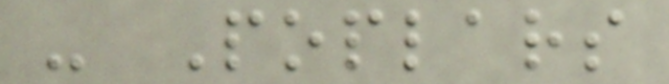- Poplars
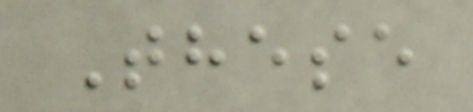These
